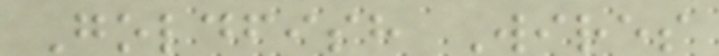Goldfish Wires
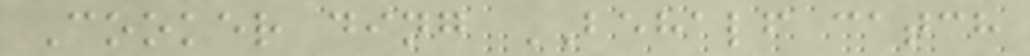Cooker ding BEHALF catch
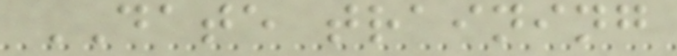DATE training
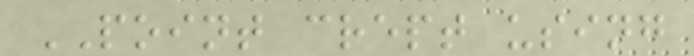POINT crept using
